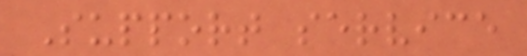Support service
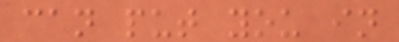can put you in
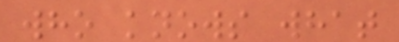who knows what
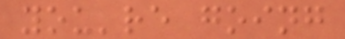you're going
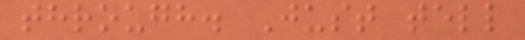through. Just tell
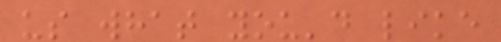us what you'd like
